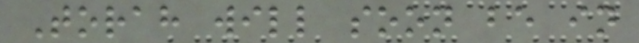Torah will soon be in
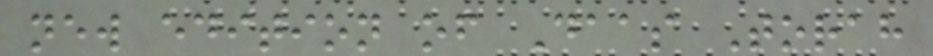new edition of Daas Torah
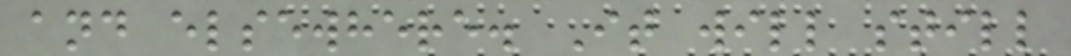and elsewhere. It will still
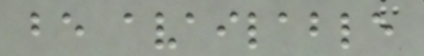be available
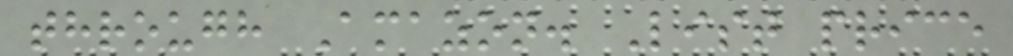through Amazon. List price
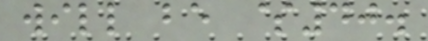will be $40.
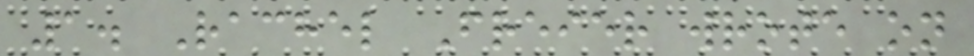1. Rachel Freier wrote on
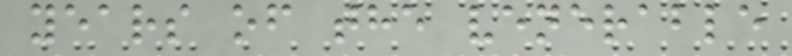years of the venerable
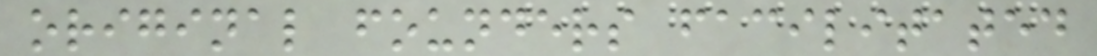original founders facilitated
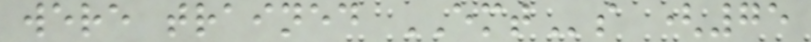were trained EMTs (75
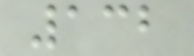132
